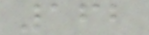162
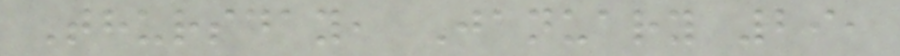Thursday, January 29,
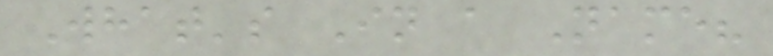What's In a Name?
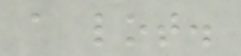a lot.
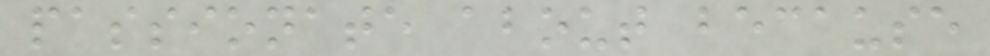passionate about because
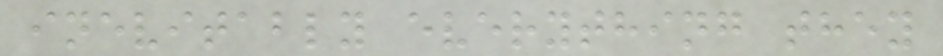inevitably everything they
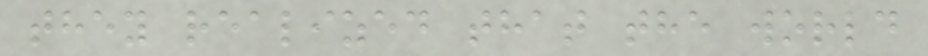they realized that the world
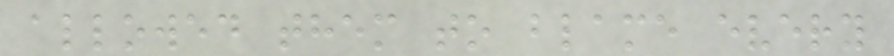allowed them to blame every
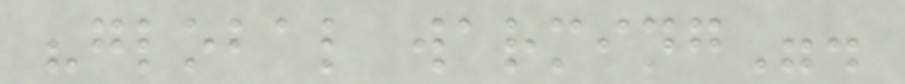"global warming".
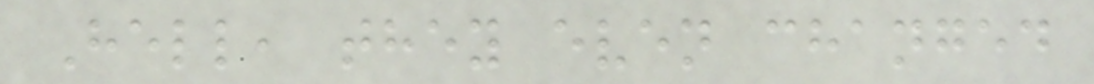Hell, they even changed
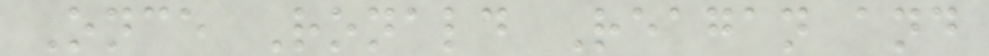Once Ronald Reagan and
